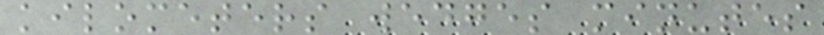kilometers wedges minutes
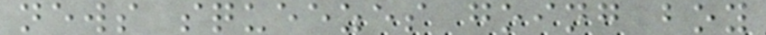news squeezes going boy
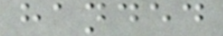handed
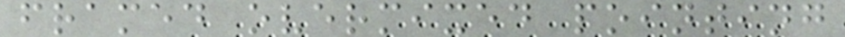framed overmixed pointing
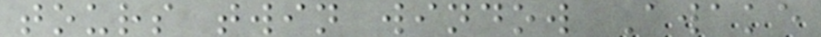tours twin window Awake
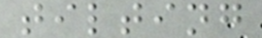tilting
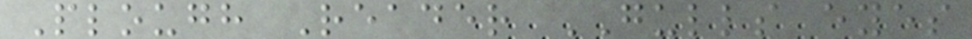Plough Reader GULLS eyes
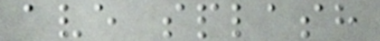ave splash
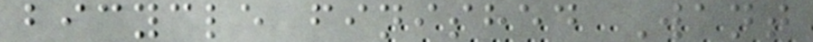bicycle finished Want
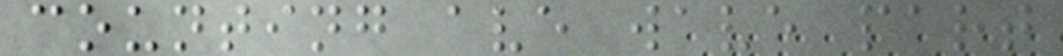counting ave wave part
